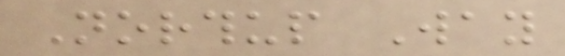Northup Way
